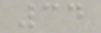34
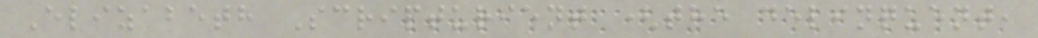Elizabeth Scripturient (the delinquent,
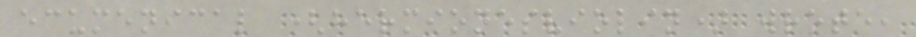ecumenical (hermionesviolin) wrote,
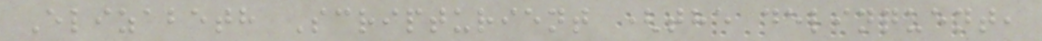Elizabeth Scripturient (the delinquent,
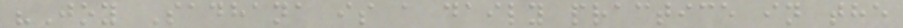"Joy Sadhana is a daily practice in the
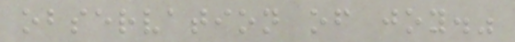observation of joy."
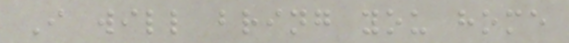I will bring you home
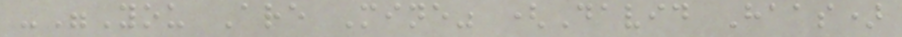-"You Are Mine" (David Haas)
